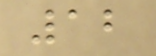12
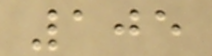105
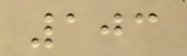103
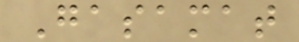Gasamat
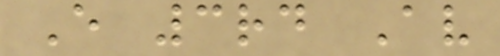E 3rd Av
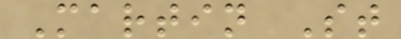Martin St
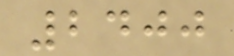2400
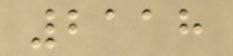2118
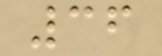36
